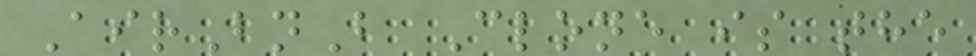AirBnB Clone is the
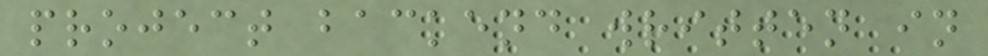project backend written in
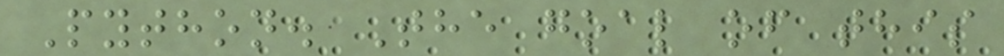Python. The goal of this
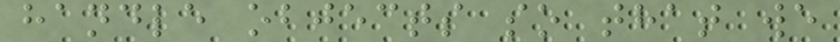handle objects so that we
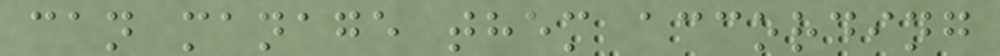can manage them according
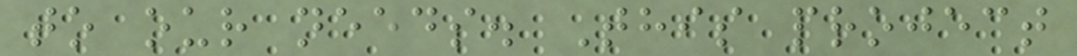to our needs. This project
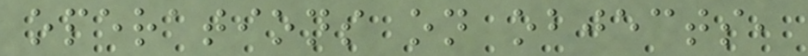operations on objects,
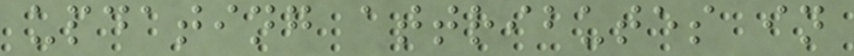updating attributes in
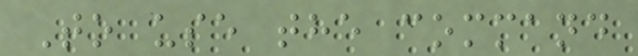To use the command
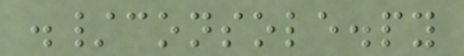./console.py
